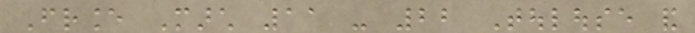France March 11 - 22 Toulouse and
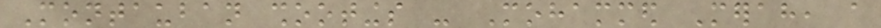Montauban shootings - Mohammed Merah, a
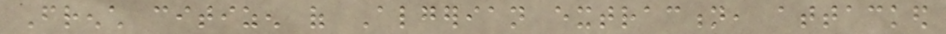French citizen of Algerian extraction, attacked
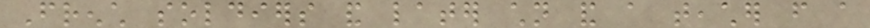French soldiers and later children and a teacher from a
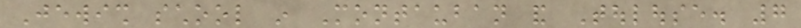Jewish school in Montauban and Toulouse. 7
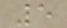5
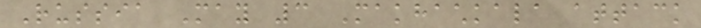Russia May 3 Makhachkala attack
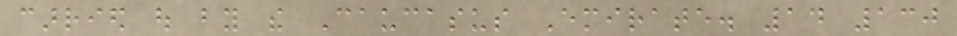carried out by the Caucasus Emirate. 14 130
